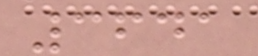3641
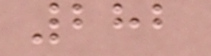282
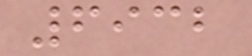6932
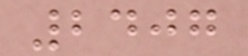2407
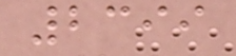2399
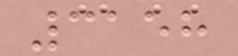3158
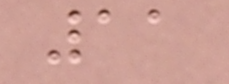11
